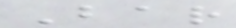Bar
